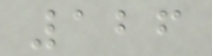126
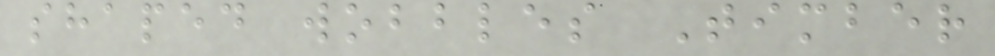shaped wobbles Timber
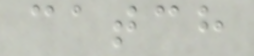catch
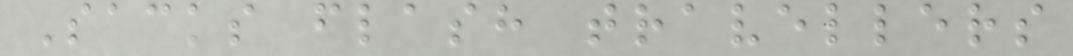Sacks flash travellers
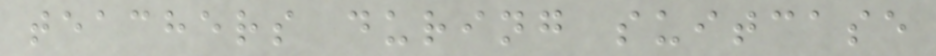teachers during suitcase
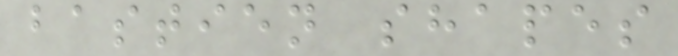bastien shapes
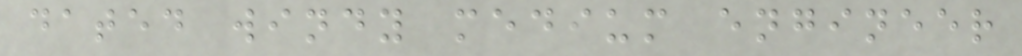dated windy medium engineer
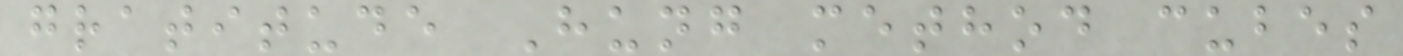gratitude Hung method cubes
